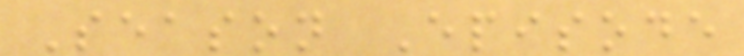Season Episode
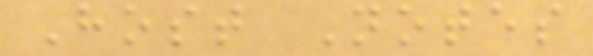Host Notes
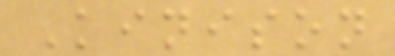Kinison
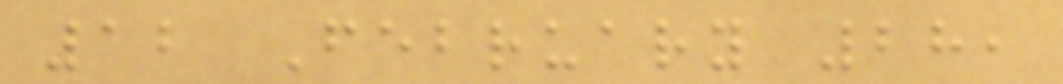12 February 28,
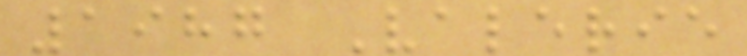1987 Valerie
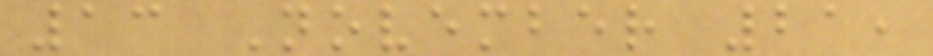13 November 21,
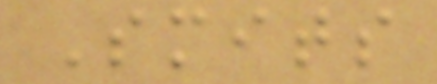Smits
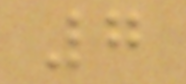7
